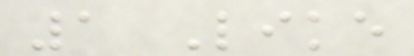1 Like
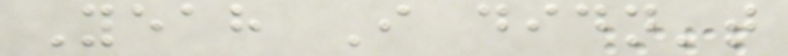Yeah I didn't
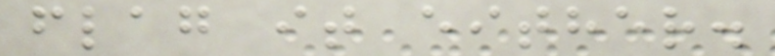flag it either.
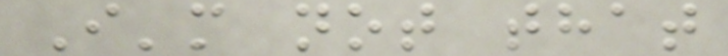I'm not that
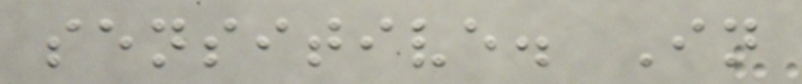sensitive. In
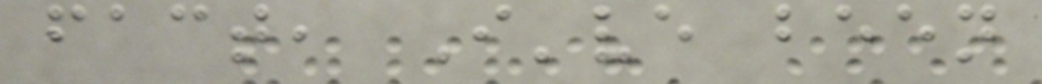fact, I've been
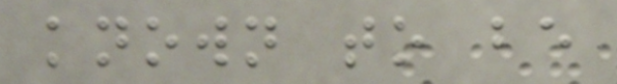known to be
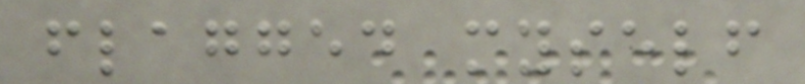flagged myself
